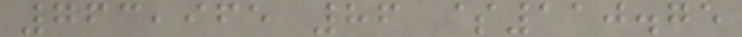763,965 86 $110.75
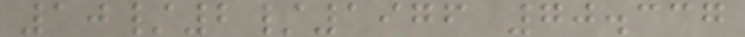10/2/1976 70.337
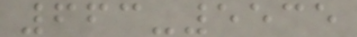663-5535
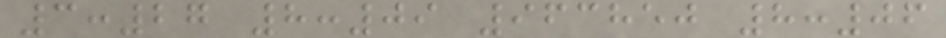3:27 8:09 963850 8:06
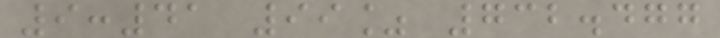9:41 99% 732.477
